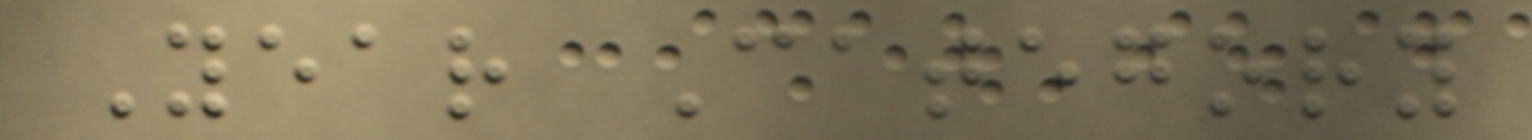Year Category
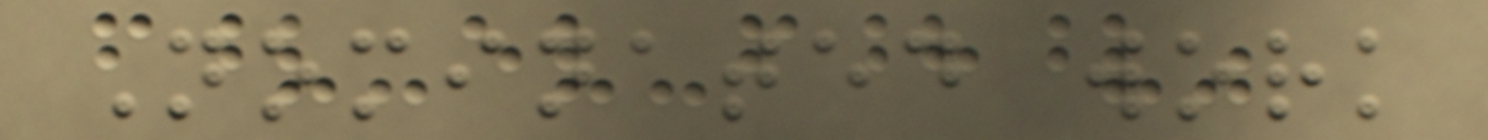Nominated work
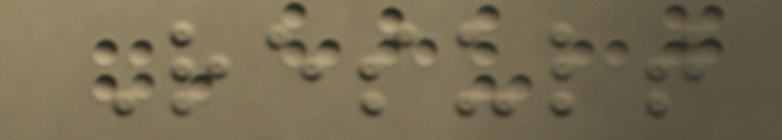Result
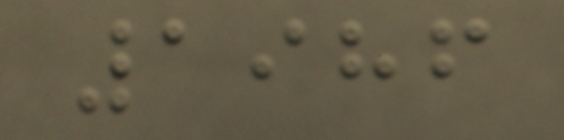1986
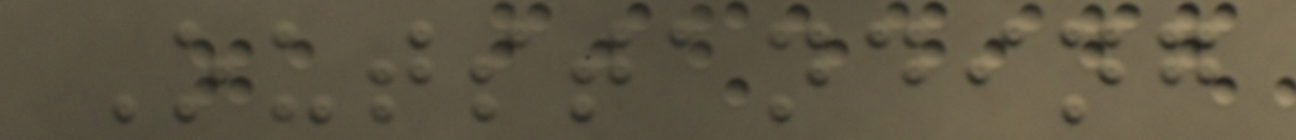Outstanding
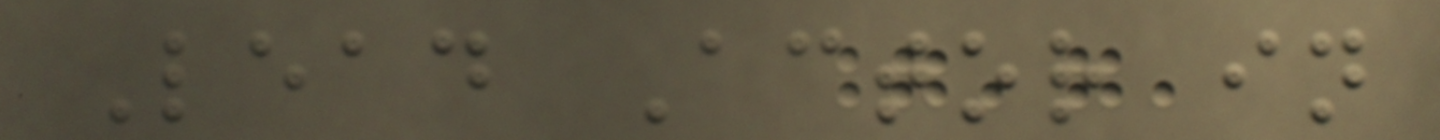Lead Actor in
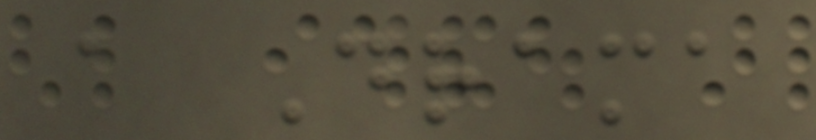a Drama
